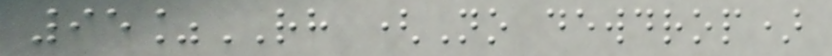95%RH (No dewdrop)
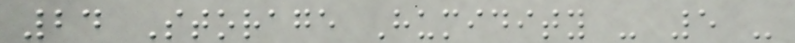24 Storage Humidity - 5 -
